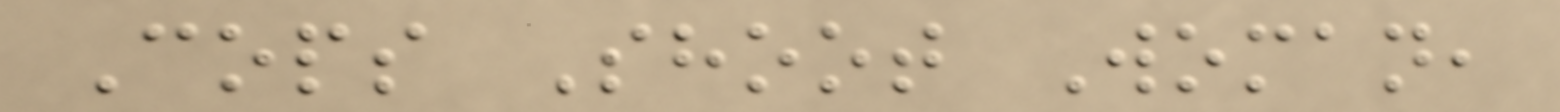Cops Shoot Woman,
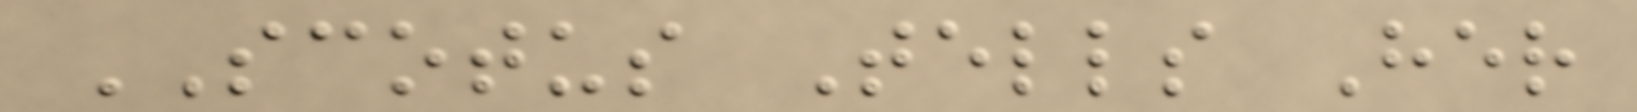SCOTUS Tells Her
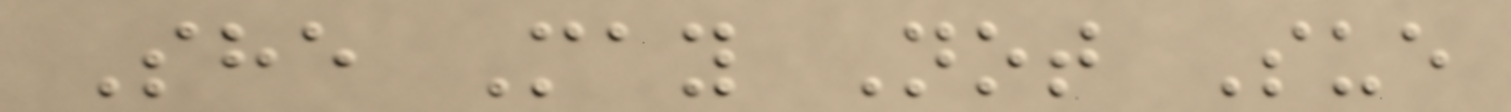She May Not Sue
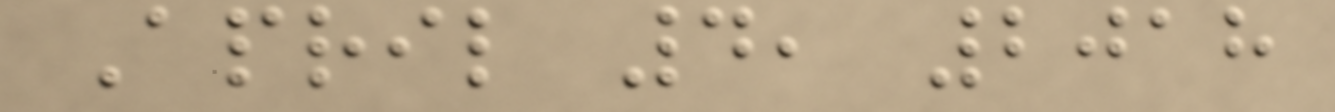April 4, 2018
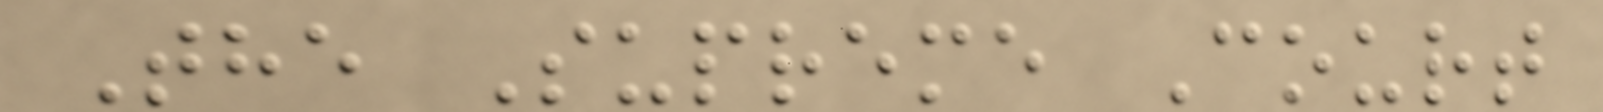The Supreme Court
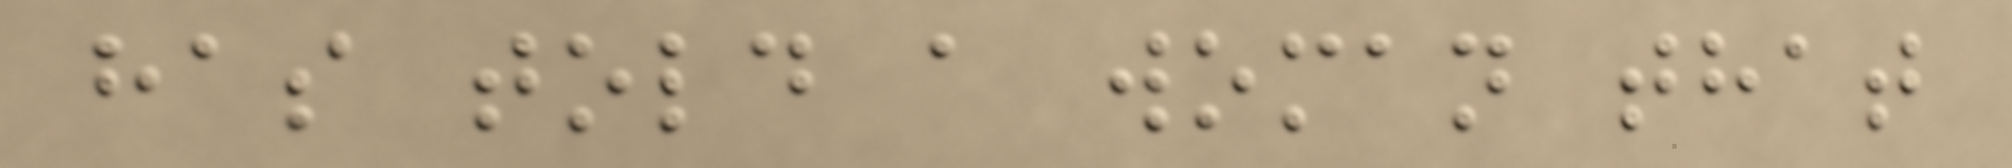has told a woman that
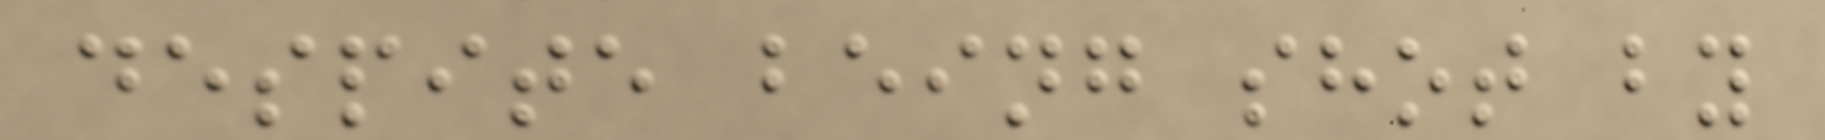despite being shot by
